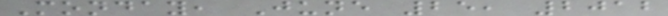Monday, June 25, 2012
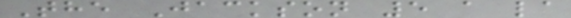The Jackson 5 a la
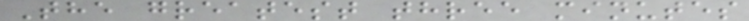The greatest three minutes
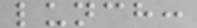lunch:
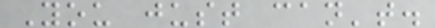You just can't.
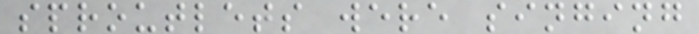sproutlets were singing
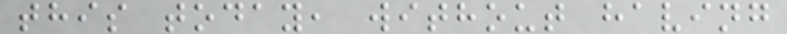this today, without having
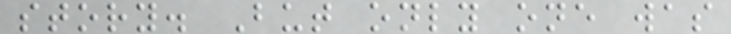story. But only one was
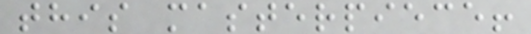this masterpiece!
